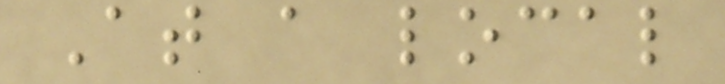At a local
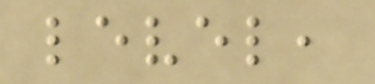level,
